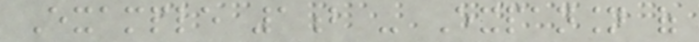Example 1b - Expansion of
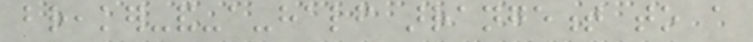breaker-and-a-half arrangement to a
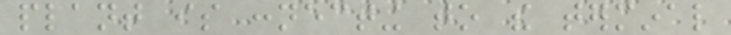plant is connecting to the terminal
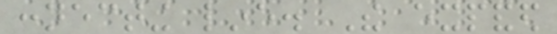connecting line. The expanded
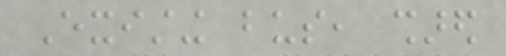Existing bus, shared
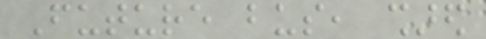Future bus, shared
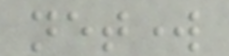network
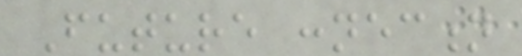Future connection
